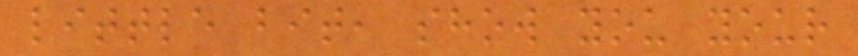little bit, show you your
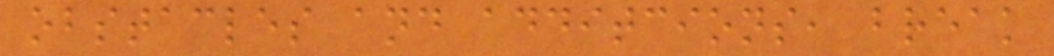obstacles and additcions, break
